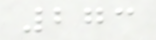273
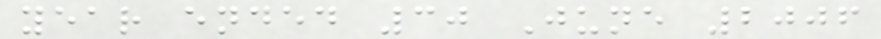year ended 30 June 2006
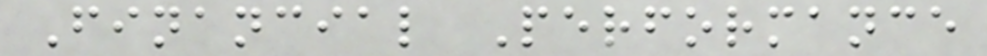Financial Performance
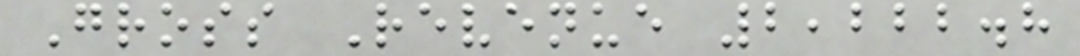Gross Revenue 2,222.8
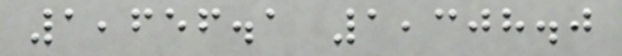1,656.1 1,308.0
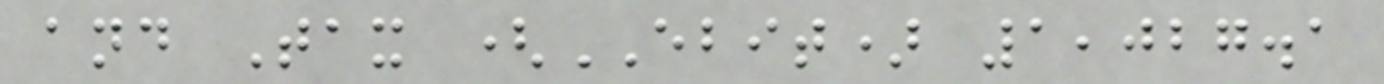and Tax (EBIT) 1,027.1
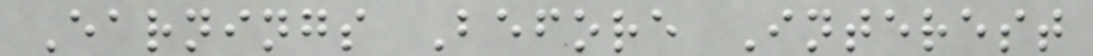Earnings Before Interest
